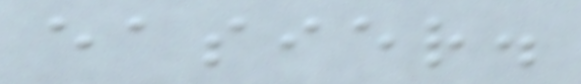easier.
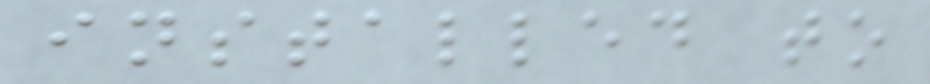installed to
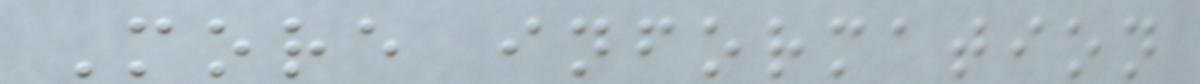More information
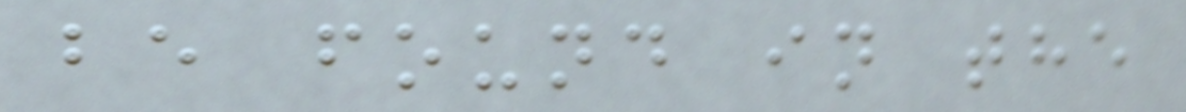be found in the
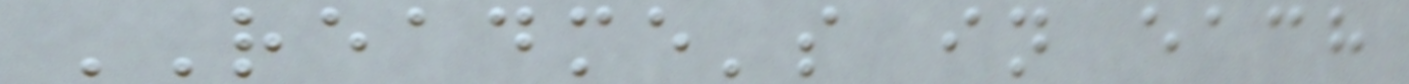README's in each
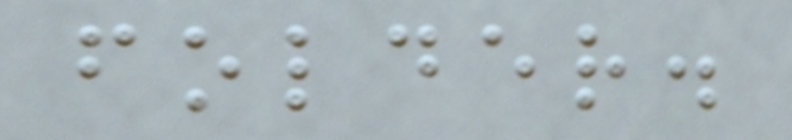folder.
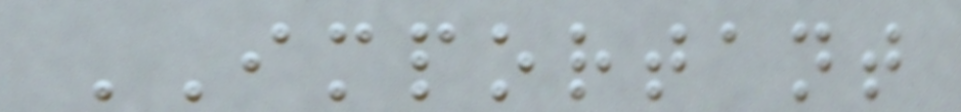IMPORTANT
